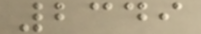2349
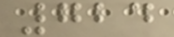724
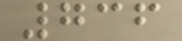736
